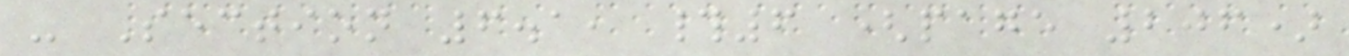- Section 6.1, #6 (page 206)
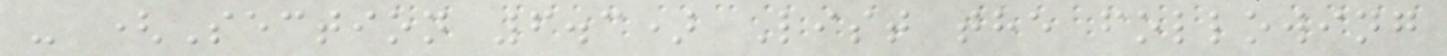- (Section 6.3) List the following
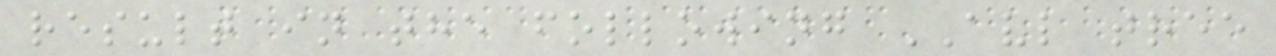result in the following AVL tree
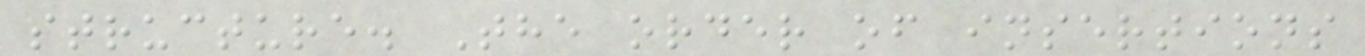structure. The order of insertions
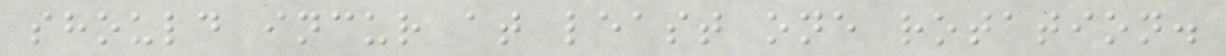should incur at least one rotation.
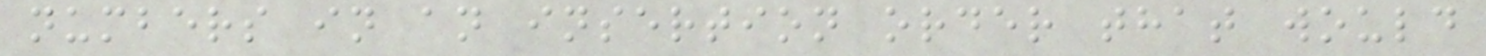numbers in an insertion order that would
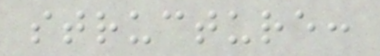structure:
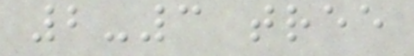2-3 tree
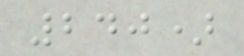240)
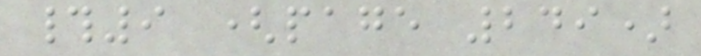#9 (page 249)
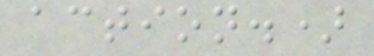action.)
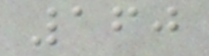160
